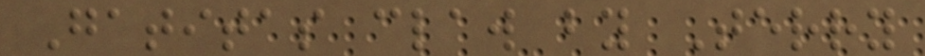Gatitas claw by Terry
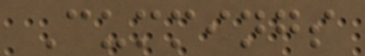Cummings
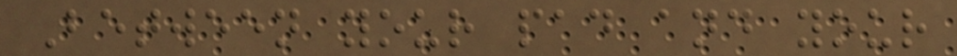Between your pad and your
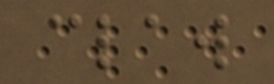claw
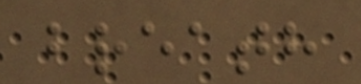breath
